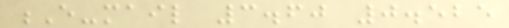E-mail 3.60 0.525
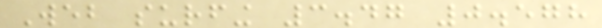Web surfing 3.47 0.578
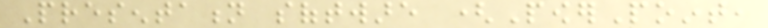Presentation software (PowerPoint,
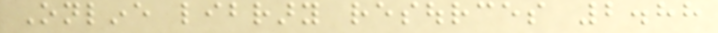Online library resources 2.88
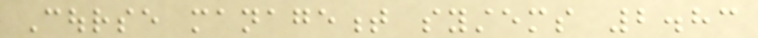Course management systems 2.83
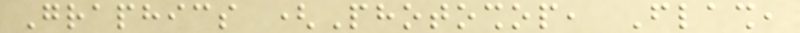Graphics (Photoshop, Flash,
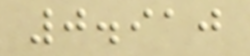0.910
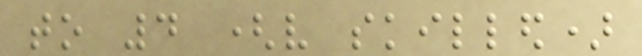to 4 (very skilled)
